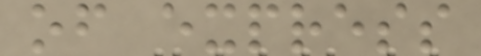of express
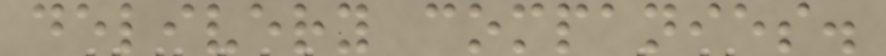delivery companies.
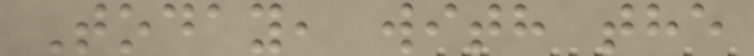Today, with the
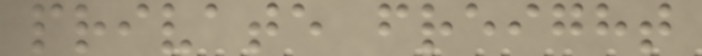private freight
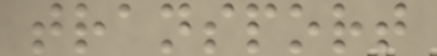transport
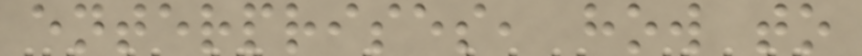enterprises, how to
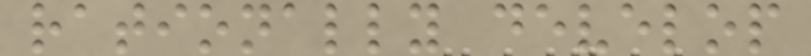rationally develop
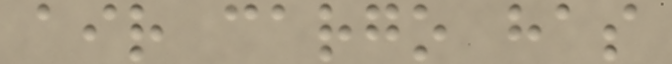air cargo has
